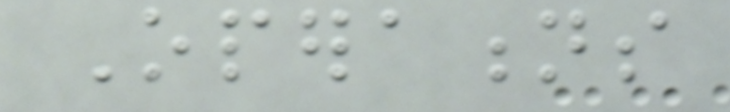Operations
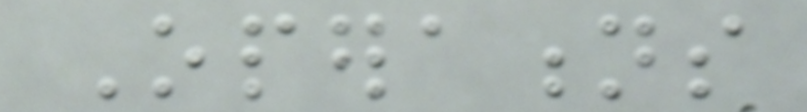Operations
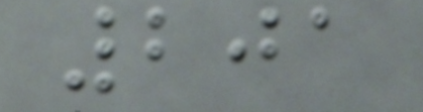201
